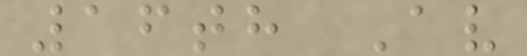16th Av
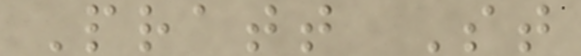Pratt St
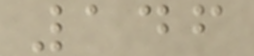146
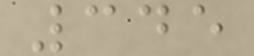345
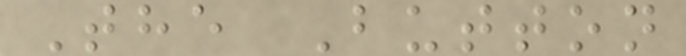The Button
